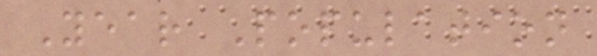Year Population
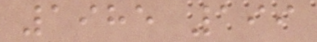1985 199
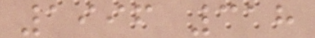1996 318
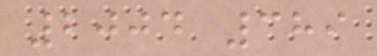2004 389
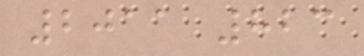2011 823
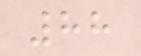88
